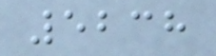5238
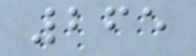265
